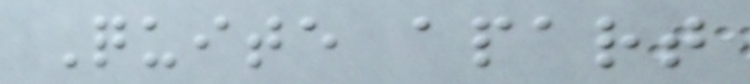Quite apart
